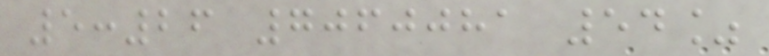5:26 7060081 54%
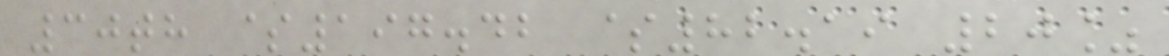30th $197.42 $82.19 20%
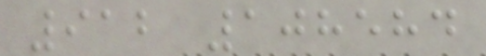912 108584
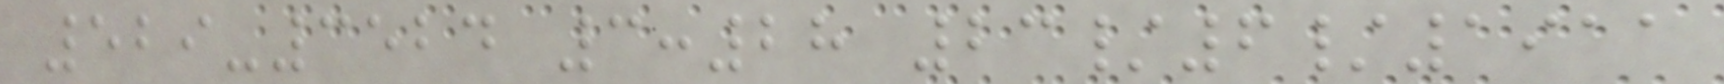529-3524 3:28 23/6/1911
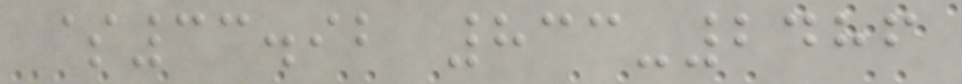$33.92 833-2486
